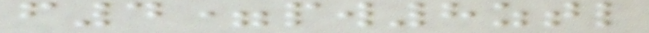f4=pw8ztl
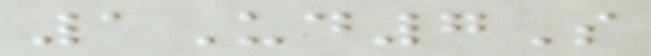1Ud7S
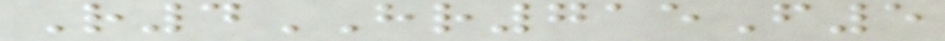R4HR715F5
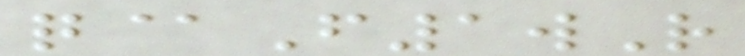q@F1wR
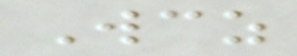Wcz
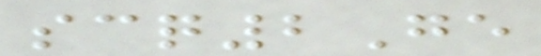scq2Ge
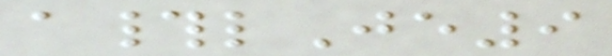a#lJe9
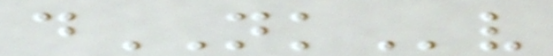dNKv
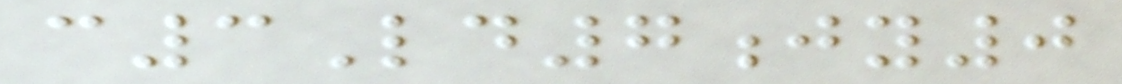c3Ld7jy0
